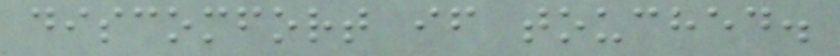discomfort if touched.
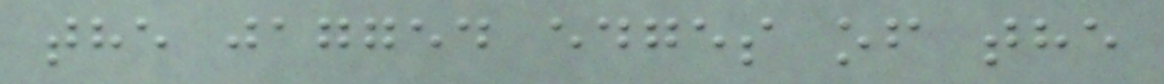the jagged edges of the
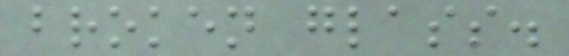broken glass.
